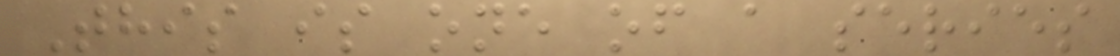This is one of a series
